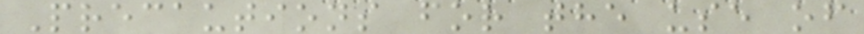Precautions for the use of
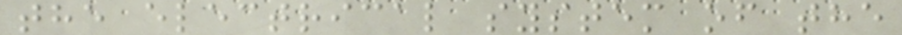the electrical system of the
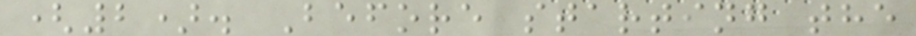(2). Before starting the
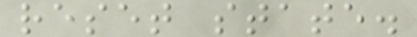reset state.
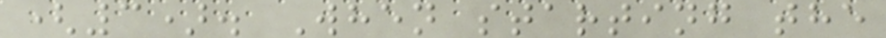(3). When starting the
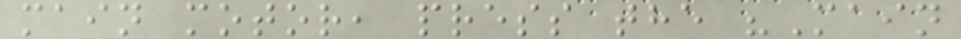main motor, press the "Main
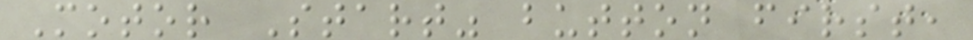Motor Start" button first,
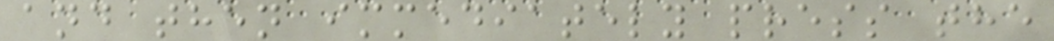and then immediately press the
